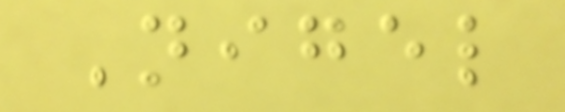Nigel
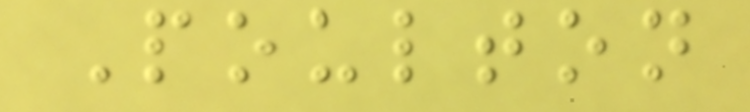Poulton
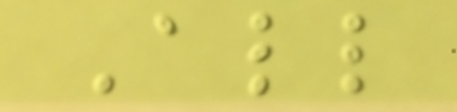All
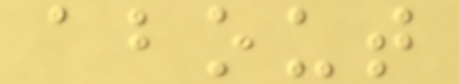about
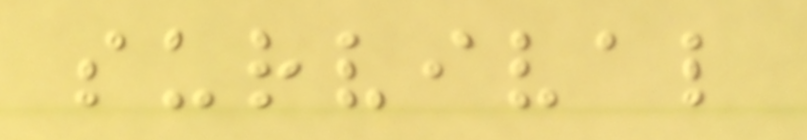survival
